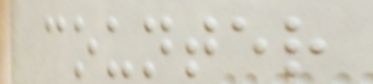counter
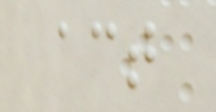act
